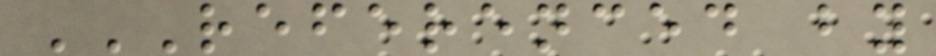REFERENCED BY
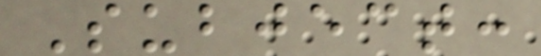Subject:
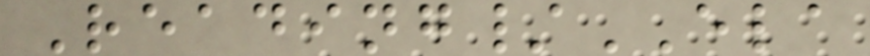Reading/ELA
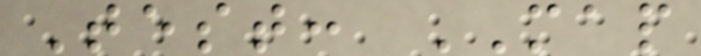Test: MAP
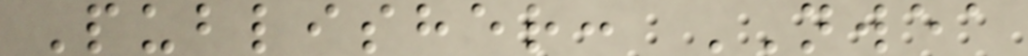Publisher: NWEA
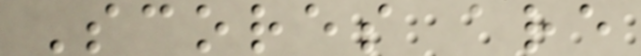Scores are
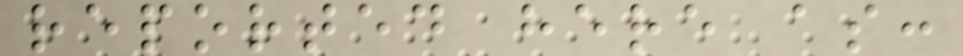reported here as:
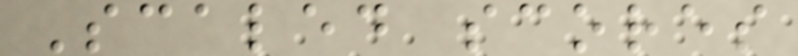Scaled scores
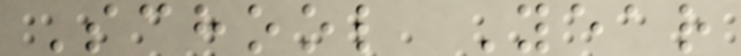School Year
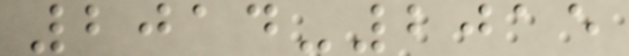2014-2015
